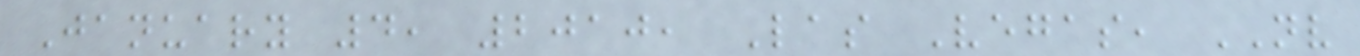January 4, 2010, Las Vegas, NV
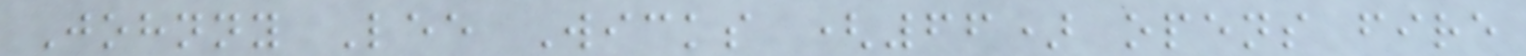Johnny Lee Wicks (66) opens fire
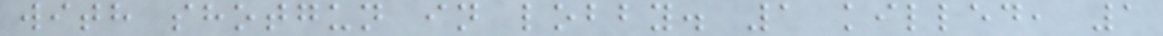with shotgun in lobby. 1 killed, 1
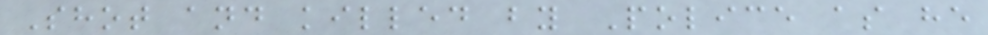Shot and killed by Police as he
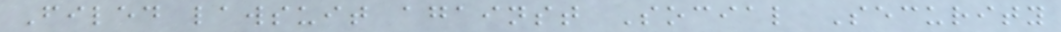Filed lawsuit against Social Security
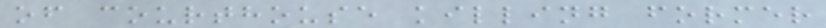of courthouse killing former
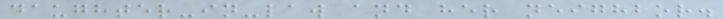daughter-in-law and her neighbor.
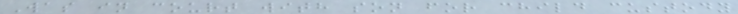Was in court with son for child custody
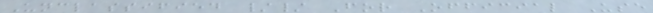Unclassified // For Official Use
